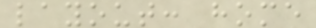layout: home
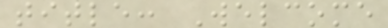title: Welcome
